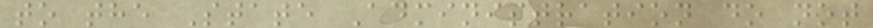to the State Administration do not
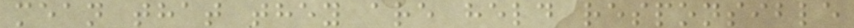mean that they are held responsible
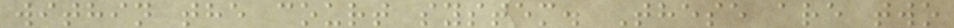within the court system. These are two
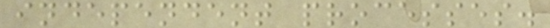independent processes.
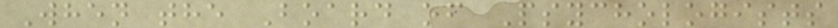When the Board of Psychologists
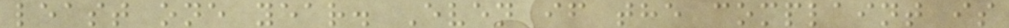least one year. Even if the complaint is
